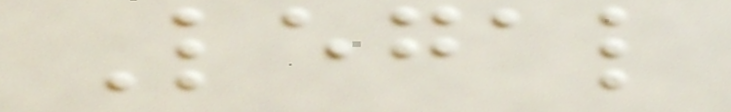Legal
